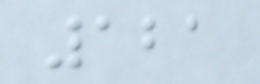121
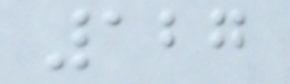127
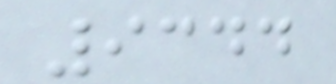9344
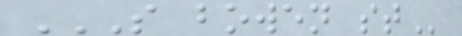S BOWEN ST
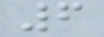6
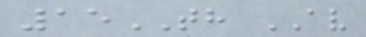15TH AV
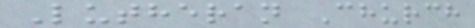Lutheran Church
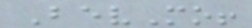BevMo!
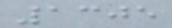1305
